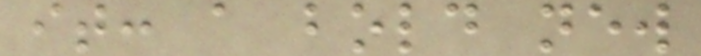it: a bold new
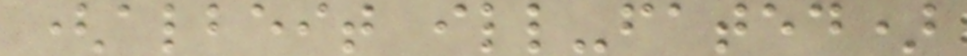(albeit ill-fated)
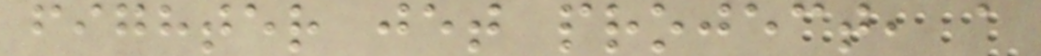fighter jet project, a
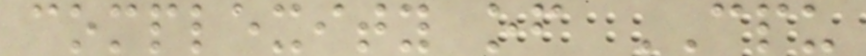complexity of CPU
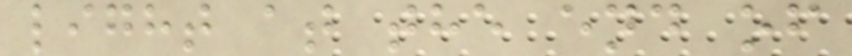light at the end of
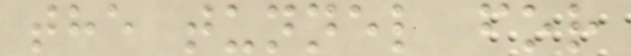the tunnel for
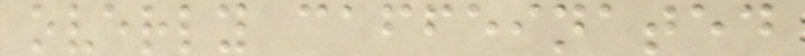overly caffeinated
